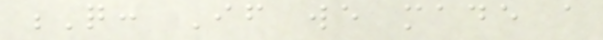Q: If we made a
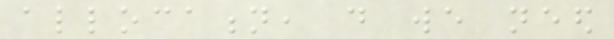allocation, do we need
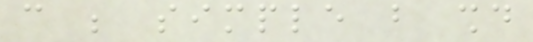can be simple but should
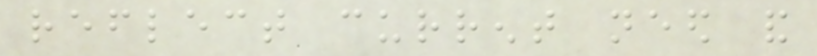reflect current need and
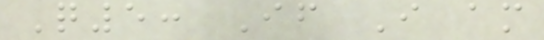Q5: If I am
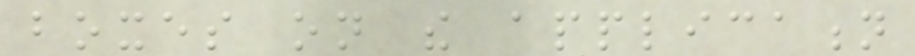boxes on the application
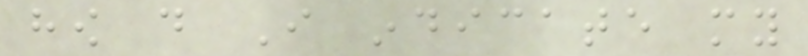how do I indicate my
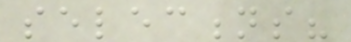selections?
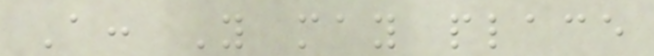A: You may place
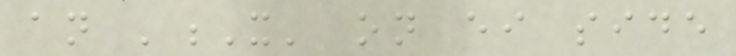an 'X' on either side
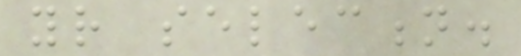your selection.
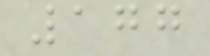177
